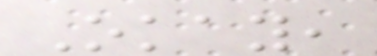Okay,
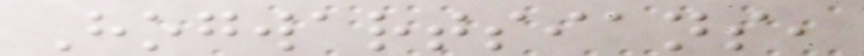Hogwartsians,
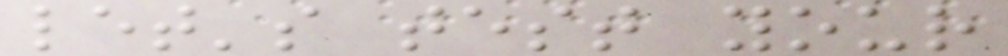let's test your
